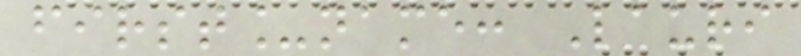first_name: Lauri
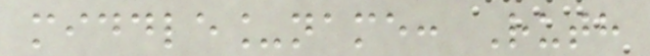middle_name: Ruth
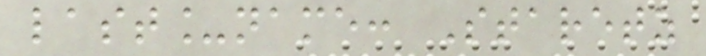last_name: Staretz
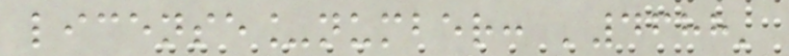license_number: '4688'
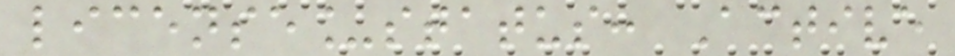license_status: Active
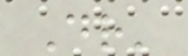Dr'
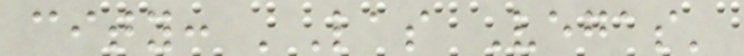city: 'Las Vegas'
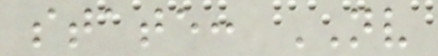state: NV
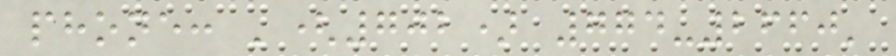phone: '(702) 774-2660'
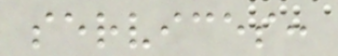services:
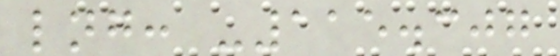lng: -115.307
